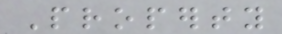Property
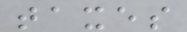taxes
